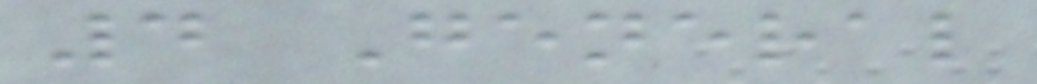4 General
